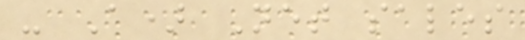- A) Net sales
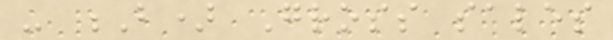- B) Gross sales
